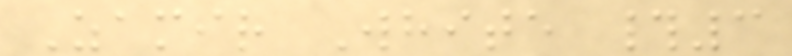Zamir White #3
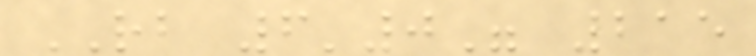RB 6'0" 215
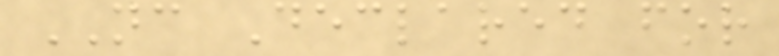NC Declared for
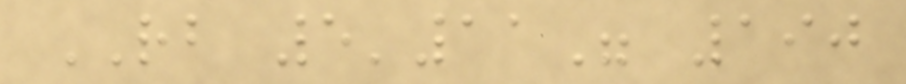RB 5'11" 190
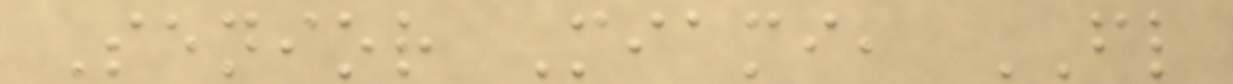Senior Miami, FL
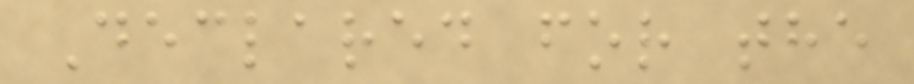Declared for the
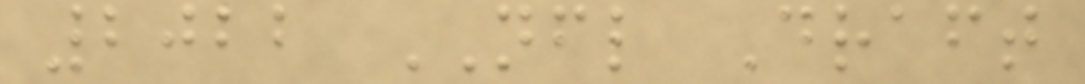2022 NFL Draft
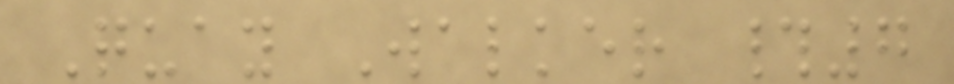Quay Walker #7
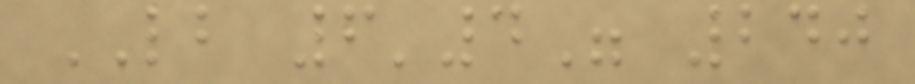LB 6'4" 240
